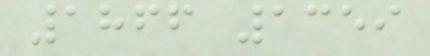1866 1359
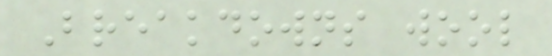Breakdowns wool
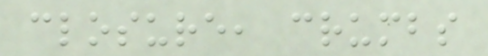closure, crumbs
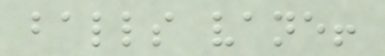balls vane!
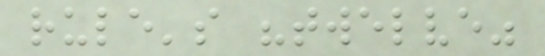rule's "twelve"
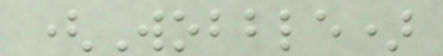(Wobble)
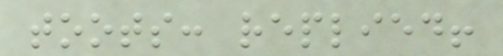toots: replied!
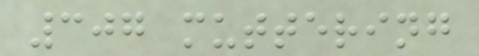307 muttering
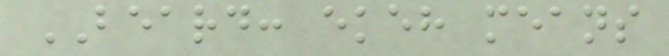BEARD: ekeh means
